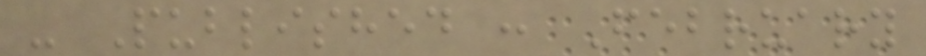- Published : February
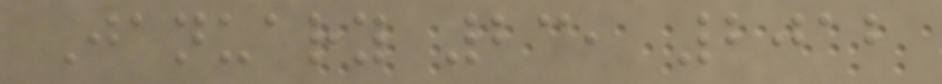January 23, 2012
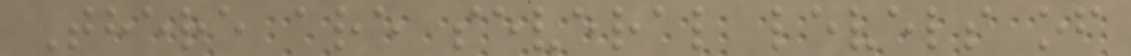There are several levels of
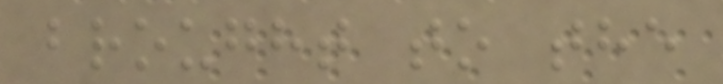brought to the
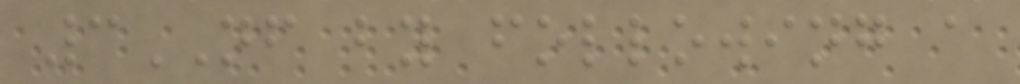3NF by following a
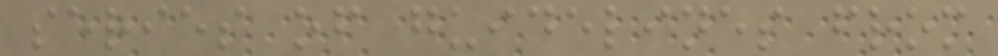series of guidelines from
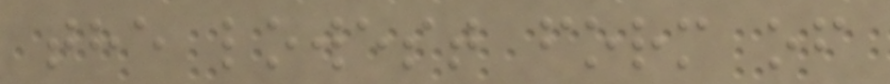the lowest form of
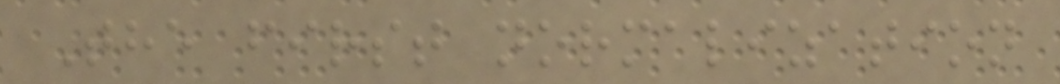The first normalization
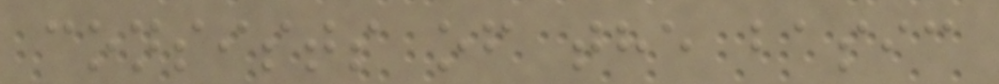consists of the basic
